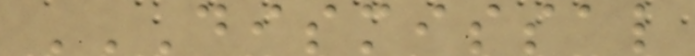DISMISSAL
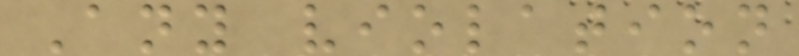Any violation
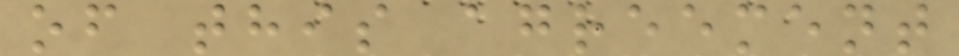of this agreement
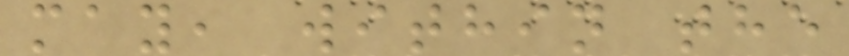may, within the
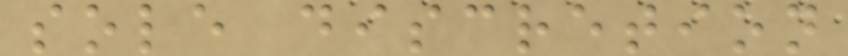sole discretion
